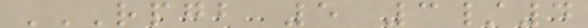RPGB 5 3/4
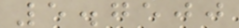5.7500
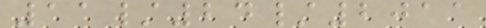11/24/2011
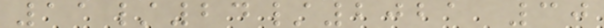11/24/2021 30
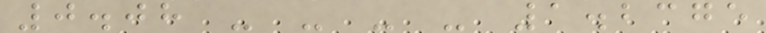0.08 - - - - 1.2375
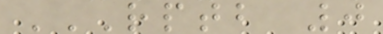RPTB 0
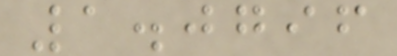1.0796
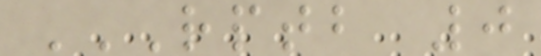RPTB 0
